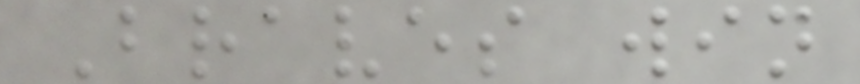Braves win
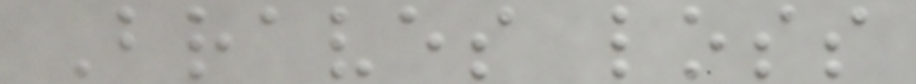Braves loss
